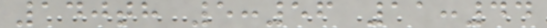140th 5:56 11:44
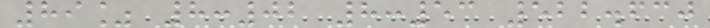89% 8:02 8:53 522.630
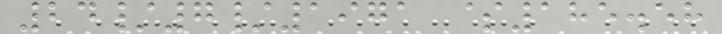24/7/1971 $185.58
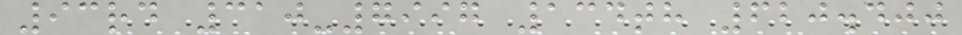93rd 310-7997 134th 620.400
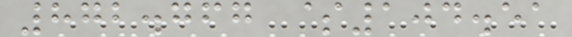872.767 $104.51
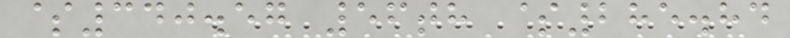$340.57 56th $285.84
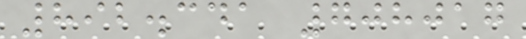892.341 708017
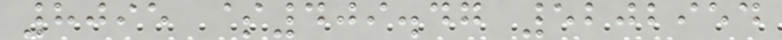8095 $409.47 5202954
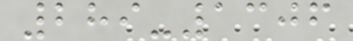289-1306
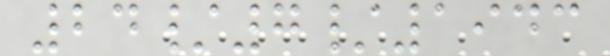24/7/1943
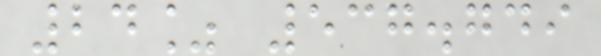24% 537.749
